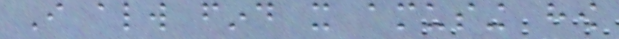I always find it amusing how
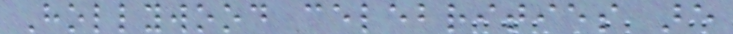Hollywood celebrities are
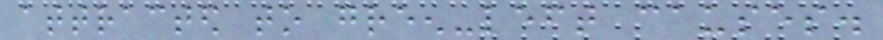attracted to green-left causes.
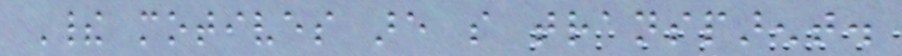Their motives are so transparent.
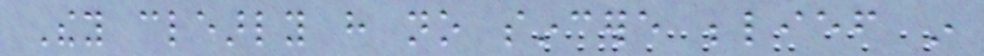They clearly have no sincere belief in
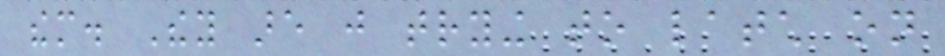them. They are just trying to latch on
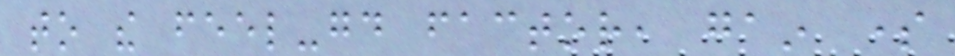to the feel-good factor, gain some
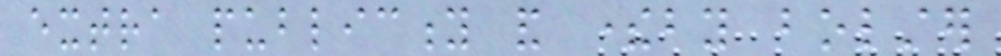extra publicity and thereby bolster
